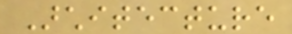Architecture
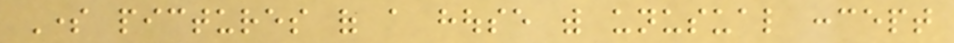Some pictures of a house with unusual concept
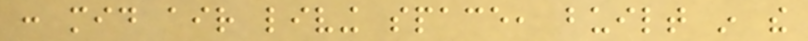: mid air living space, built in the
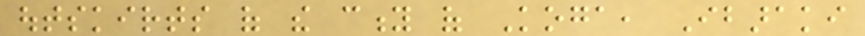outskirts of the city of Koga, Ibaraki
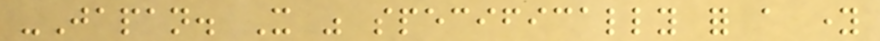-Japan. It was specifically for a young
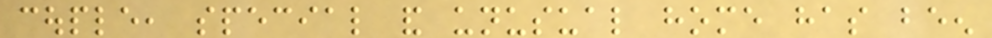couple, special and unusual home has been
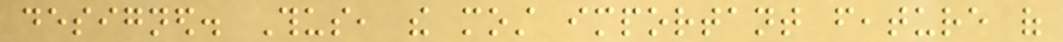designed. Thus, the most important feature of
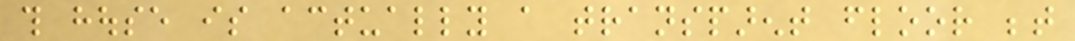this house is actually a transparent floor between
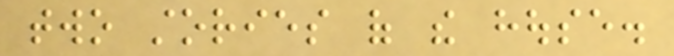two stories of the house.
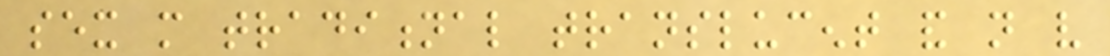sex more traditional translucent and not very
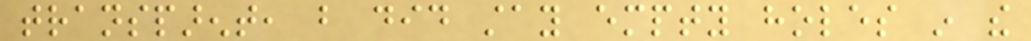transparent, but did stay empty holes in the
